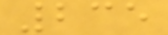235
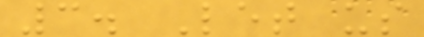3. Let us
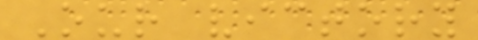Our victory
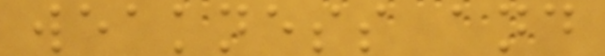weakness and
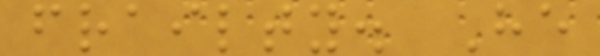frailty. He
